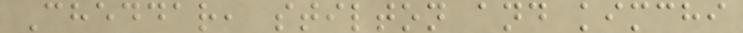Cheddar, stilton and kimchi
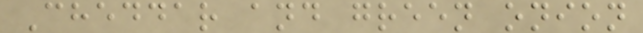Cheddar and green onion
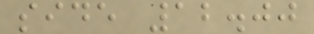side 12.00
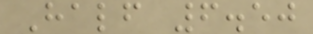Half 6.50
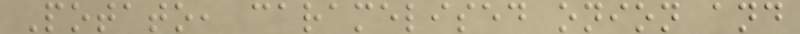Potato, caramelised onion and
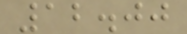12.00
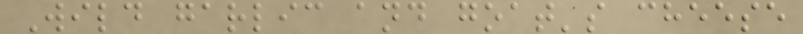Wild garlic and goat's cheese
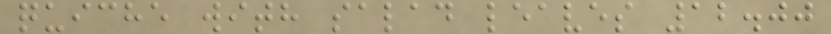quiche with salad leaves 12.00
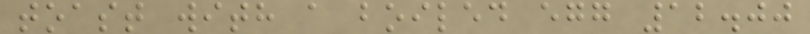toast with a boiled egg 12.00
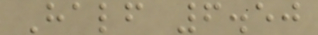Half 6.50
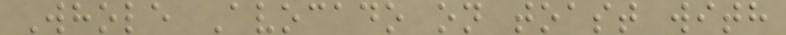Whole Avocado on toast with
